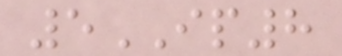5IP8
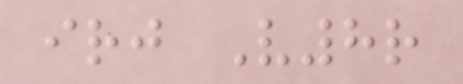irj V8r
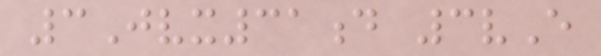3Jvx31d 3vE
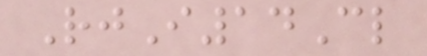RjI14Cl
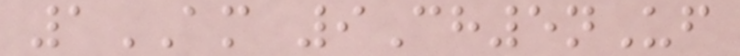1AM 9Ch5nUf
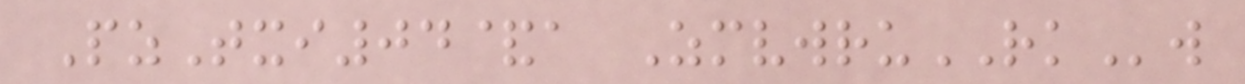PzTxi04&a ZmvwruRKw
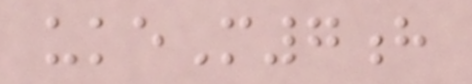ukeM7h
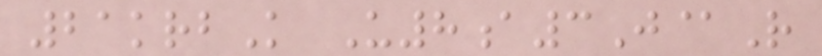21krbK U8a3J@R
